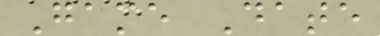Game Date
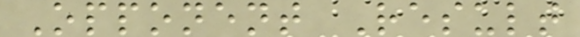Opponent Result
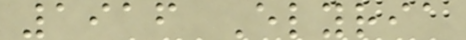1916 Elyria
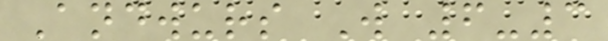Andwurs W 6-3
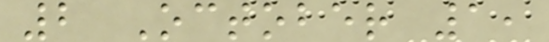2 October 1,
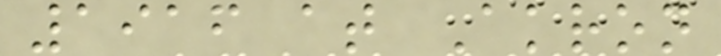1916 at Akron
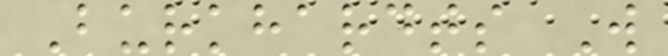Burkhardts W
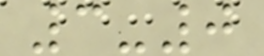3-0
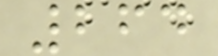264
